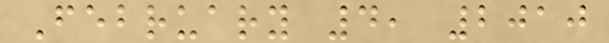February 4, 2010
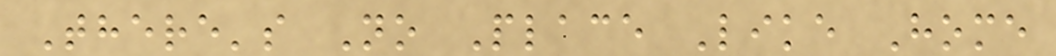There's No Place Like Home
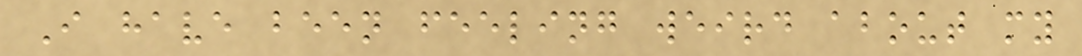I have been feeling weird about my
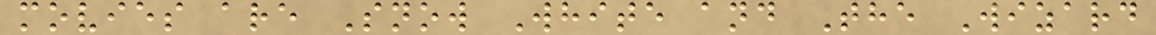movies are Snow White and The Wizard
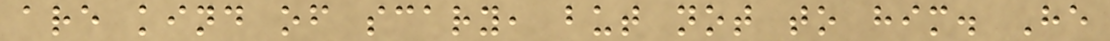are kind of scary, but not to him. He
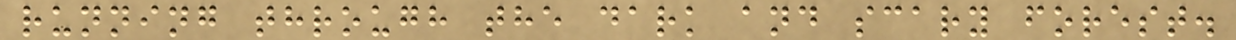running through the dark and scary forest.
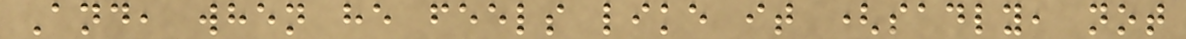And, when he feels like it (sadly, not
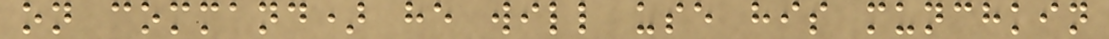on command) he will use his munchkin
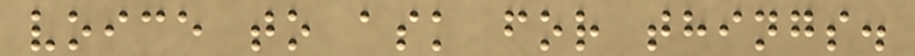voice to ask for things.
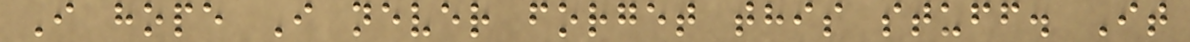I hope I never forget this stuff. It
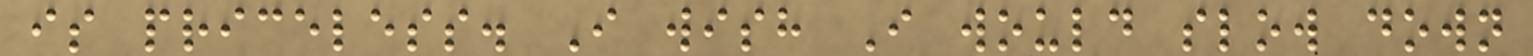is priceless. I wish I would slow down
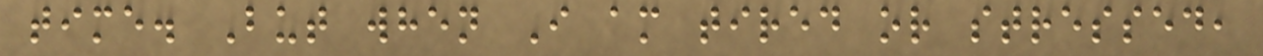time. But when I am tired or stressed,
